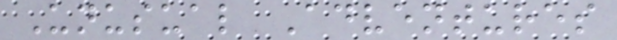Unusual Adventures
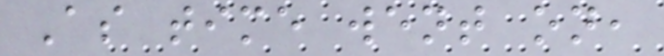As time went on,
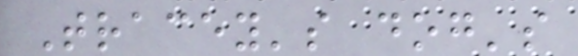Tracey's dog's
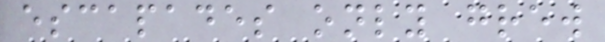escapades only grew
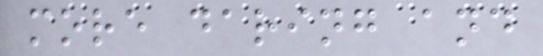more daring and
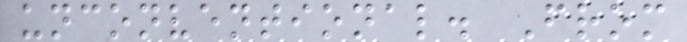unconventional. From
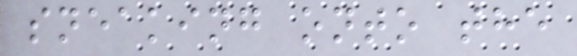sneaking onto the
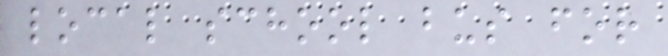local school bus for
